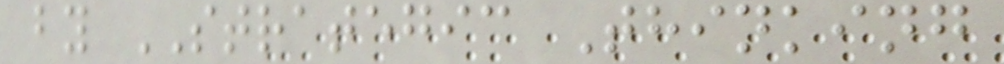by STRATEGIC Thinking
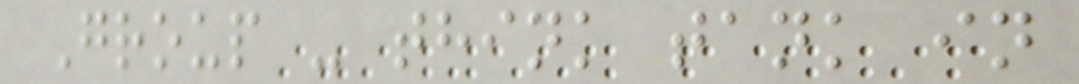Group - think tank in
